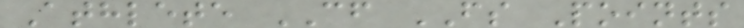Athlete CF FS Points
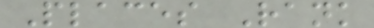Places Rank
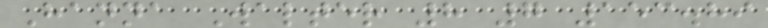Hanna Walter 8 7 153.89
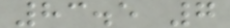83.5 7
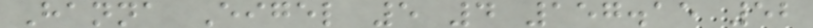Hanna Eigel 5 4 157.15 52
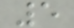5
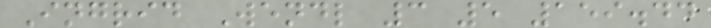Ingrid Wendl 3 5 159.44
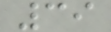39
